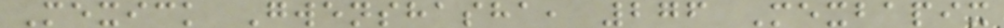Mexick Gwenshasha, 276 Mexbapix
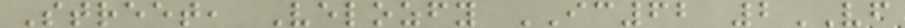Street, Velozfy IC62 2VF
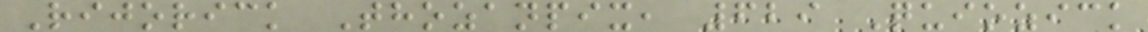Rijorick Thozanpix, 629 Quiozick
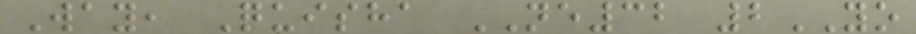Way, Quisha NE32 2YO
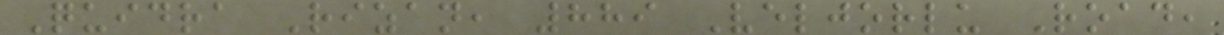Quidra Rizan, 889 Veljorlu Road,
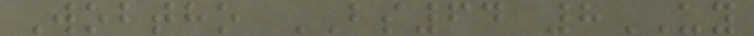Wobtho BS64 8UY
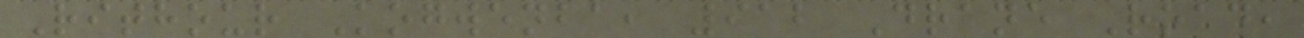Rithour Kogwenba, 912 Drane Road,
